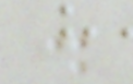.
